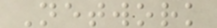Network
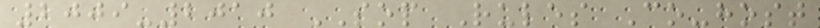2009-2010 SOP Rules Co-host
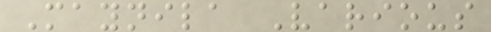Maynila Various
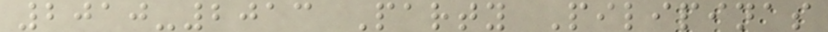2010-2013 Party Pilipinas
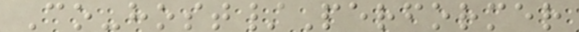Co-host/Performer
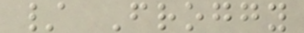/ Froggy
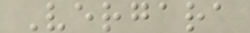Vergara
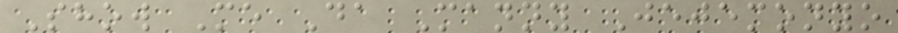Show Me Da Manny Jejemonyo
